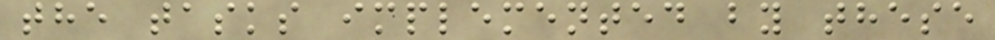the tasks implemented by these
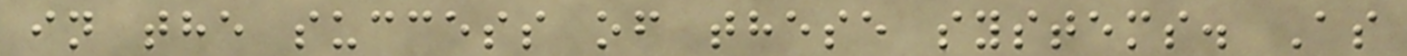in the success of these systems. As
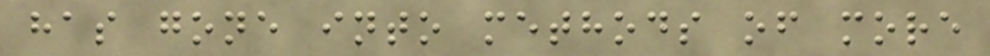has gone into methods of more
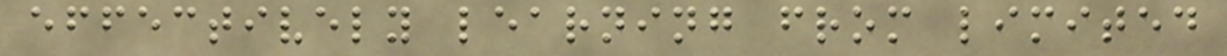effectively learning from limited
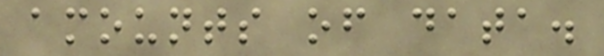amounts of data.
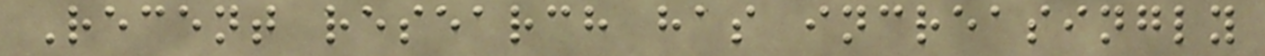Recent research has increasingly
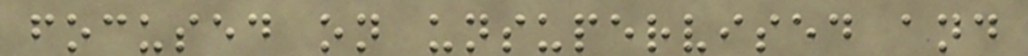focused on unsupervised and
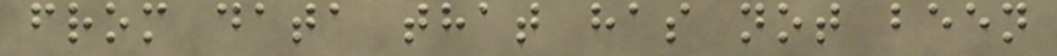from data that has not been
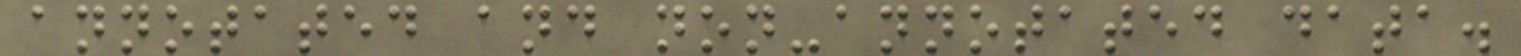annotated and non-annotated data.
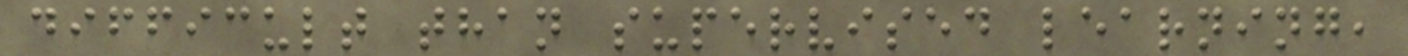difficult than supervised learning,
